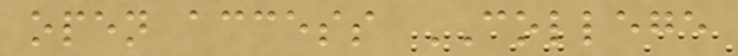open access COLLEGE
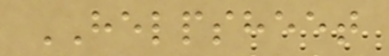HELPSHEET
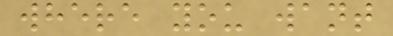where you want
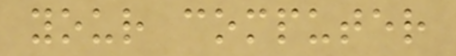your computer
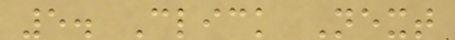5. Click Next
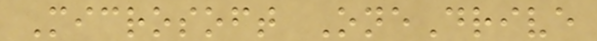Microsoft OneDrive
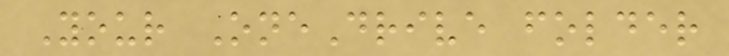Your OneDrive folder
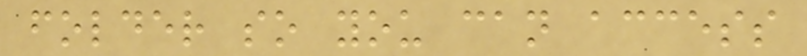folder so you can access
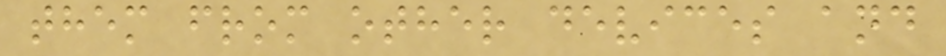them from other devices and
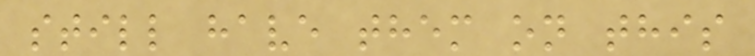still have them on this
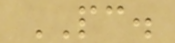PC.
